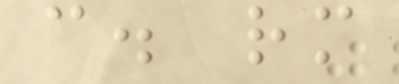c. rm
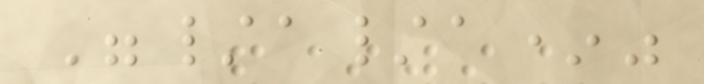"/a/a*"
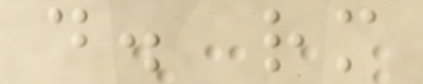d. rm
